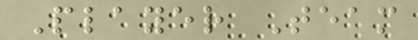Player Team
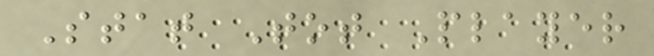Stat Tot Player
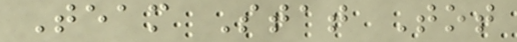Team Stat Tot
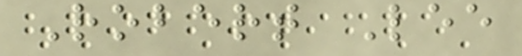Robert Lee
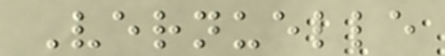Vernuelle
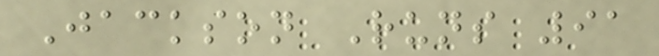Jackson Runs 91
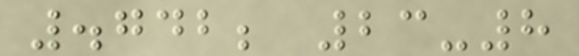.742; 23-8
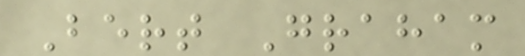Bert Graham
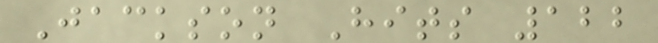Jackson Hits 122
